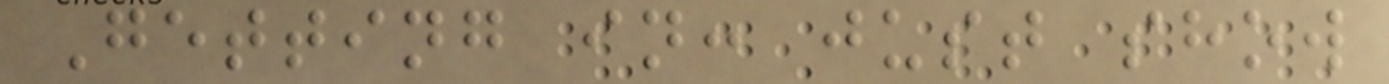Getting in: just show
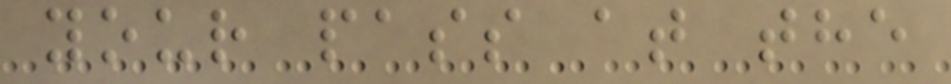your pass at the
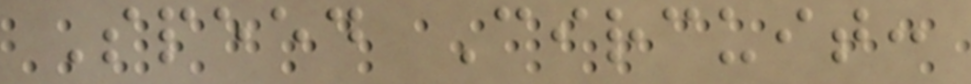Speed Circuit:
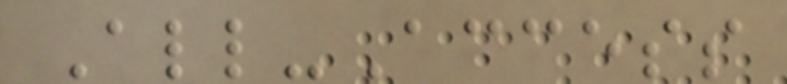All-Access
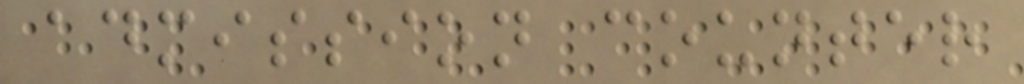admission counter
